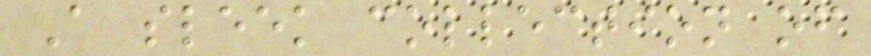A sleek collection of
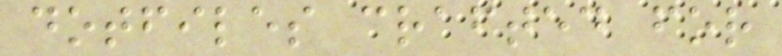dotfiles crafted for
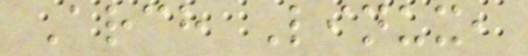Arch Linux,
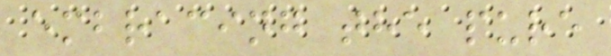embracing the pure
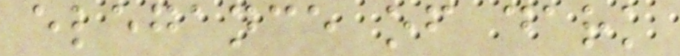elegance of dark
